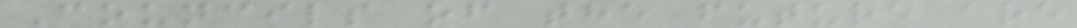Councils of the future are
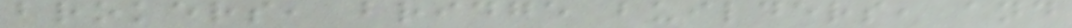brokers, bridge builders, and
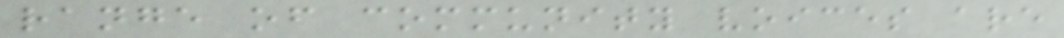range of community voices are
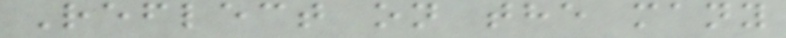Reflect on the many
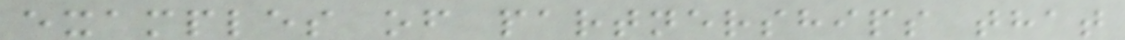examples of partnerships that
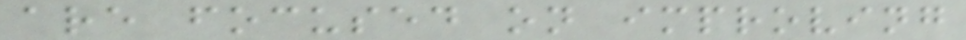are focused on improving
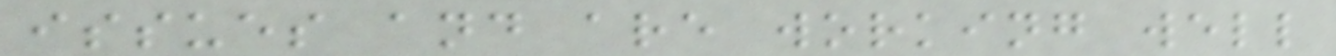issues and are working well
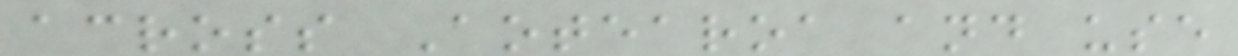across Aotearoa and use
